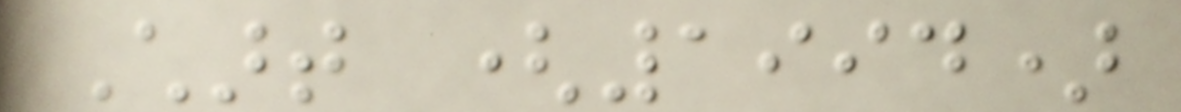Chart (1994)
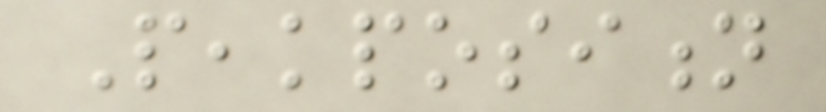Peakposition
